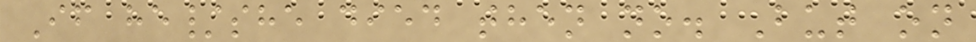If he/she died then no. But on
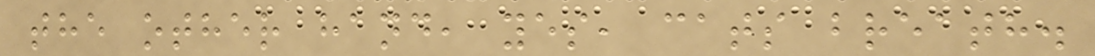the other hand, yes, cats breath.
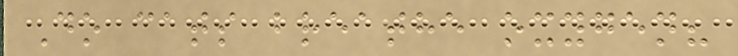Do cats breathe oxygen?
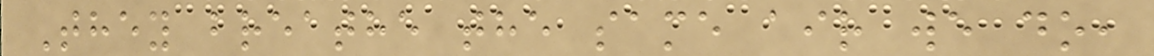They breathe the same air we do,
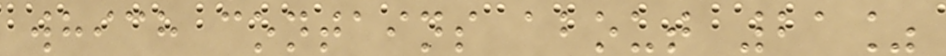which contains about 21%
